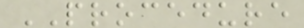PROCEDURE
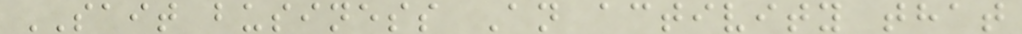SAIT business An activity that
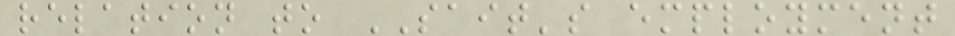relation to SAIT's employment
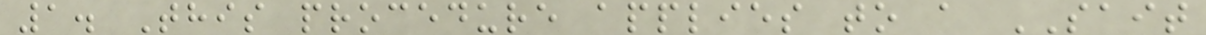1. This procedure applies to a SAIT
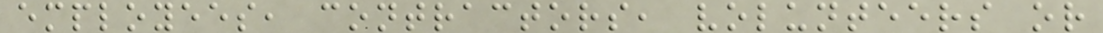employees, contractors, volunteers or
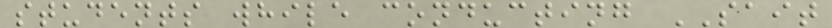students while conducting SAIT
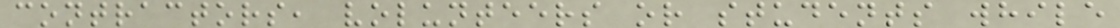contractors, volunteers or students while
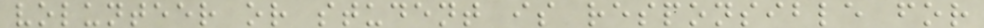volunteer or student is responsible for
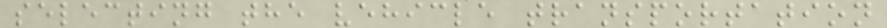selecting the vehicle transportation
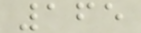165
